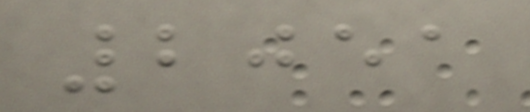2051
